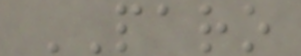PARO
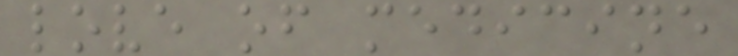love of medicine
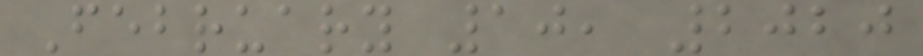February 10, 2020
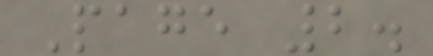Page 2.
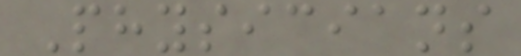Physicians
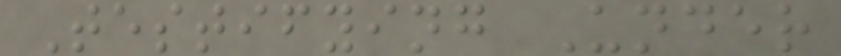Testifying Under
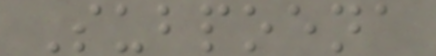Subpoena
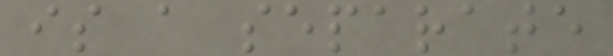is a separate
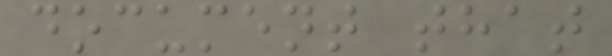document that
